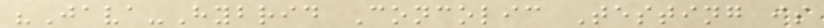"Java-Hybrid Concolic Testing is
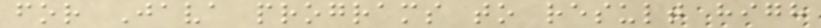for Java programs to result high
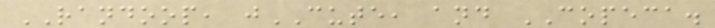RANDOOP, jCUTE, and COPECA.
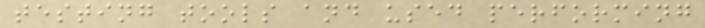testing tools and used performing
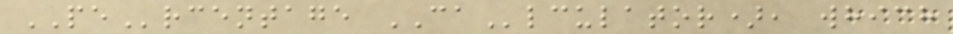PErcentage CAlculator), which
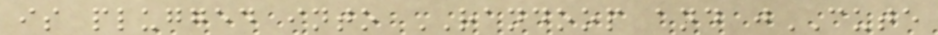is plugged into RANDOOP and jCUTE
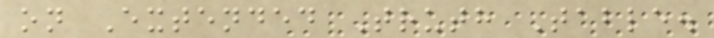on Extended Truth Table.
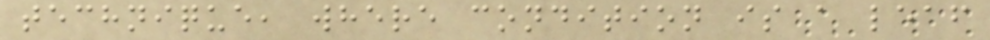technique, where condition is a leaf
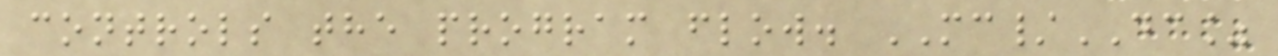controls the program flow. MC/DC%
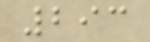293
